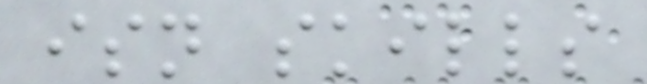isn skills
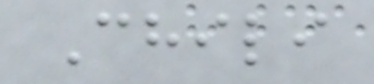Chili
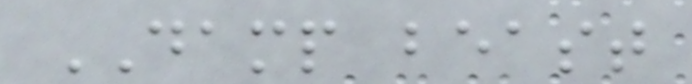DAMP beast
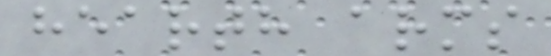hearth arms
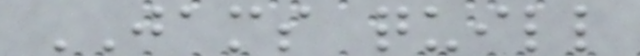JAMS quill
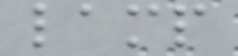lamp
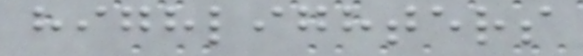highlighters
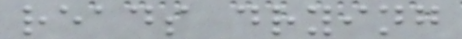reads drying
